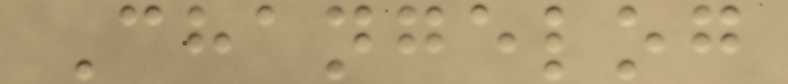Changelog
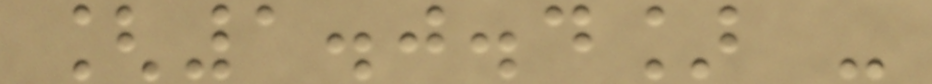[1.0.4] -
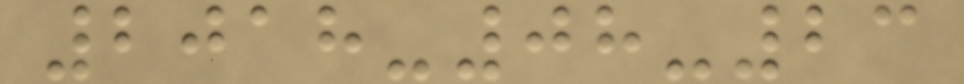2018-08-23
